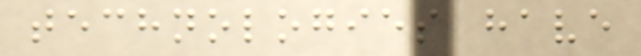technologies have
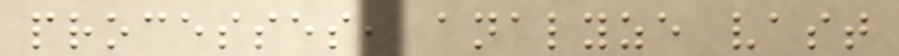processes, analyze vast
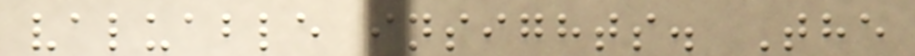valuable insights. The
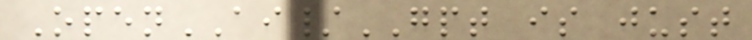OpenAI/GPT is just
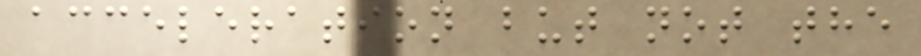acceleration but not the
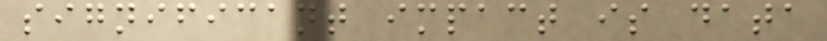significant impact is data
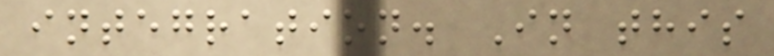integration. In this
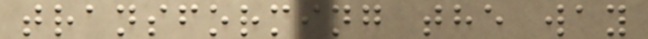transforming the way
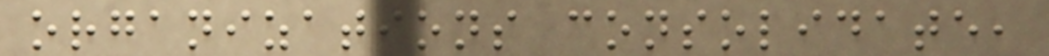organizations consolidate,
